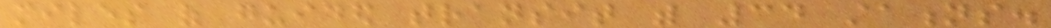miles of guided transit with 34 stations.
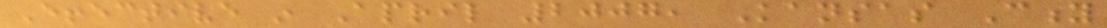Effective in April 2007, Kansas City
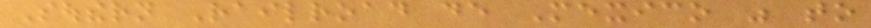Southern Railroad de Mexico was to
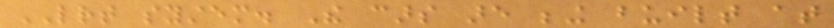LRT system. The cars are being built at
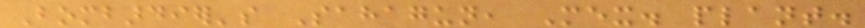Bombardier's Sahagun, Mex. plant.
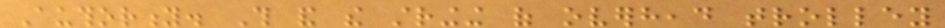Authority. This and the stringing of overhead trolley
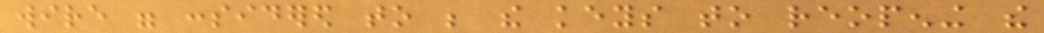wire were considered to be the keys to reopening the
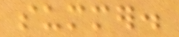summer.
